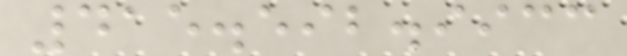415.592.9933
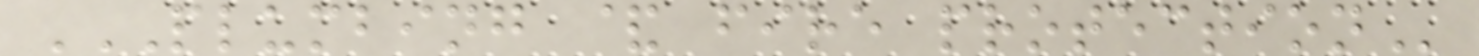PLUMBING & FIRE PROTECTION
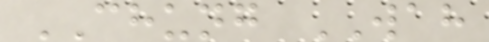CHUNG WAH
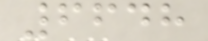6648
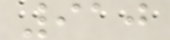910
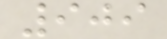909
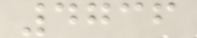4736
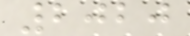2020
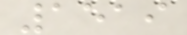1519
